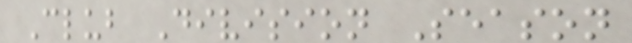Club Division Season
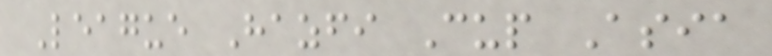League Hazfi Cup Asia
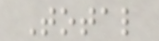Total
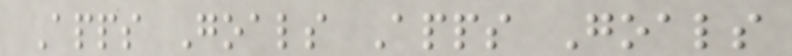Apps Goals Apps Goals
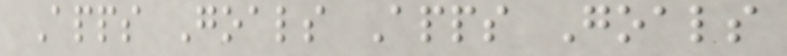Apps Goals Apps Goals
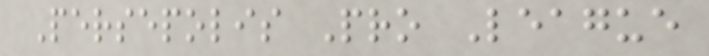Persepolis Pro League
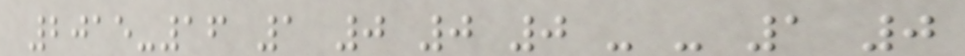2015-16 1 0 0 0 - - 1 0
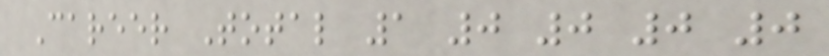Career Total 1 0 0 0 0
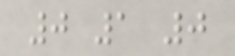0 1 0
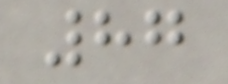87
